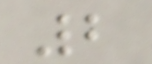2
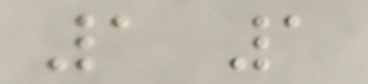1 1
